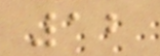12
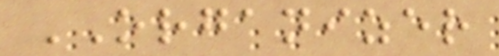ORGANIZER
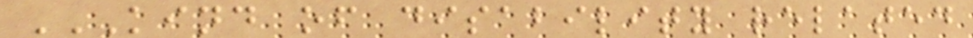KIND OF DISABILITY RELATED
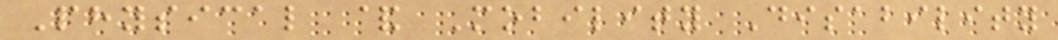Physical & Mobility Disability
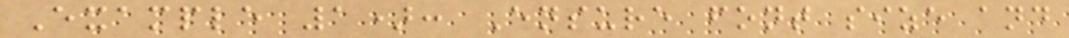Example 1): Ensure font size and
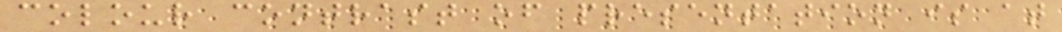colour contrast of presentation is at
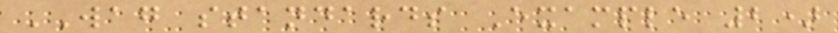WAG standards Example 2)
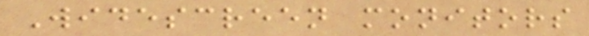Widescreen monitors
